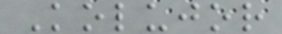Kolujor
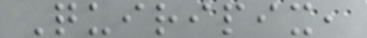Quiripix,
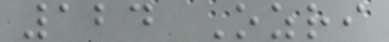124 Ozri
